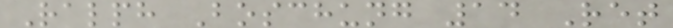Ralph Boschung 14 Ret
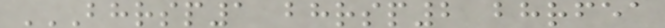BHRSP1 BHRSP2 BHRFEA
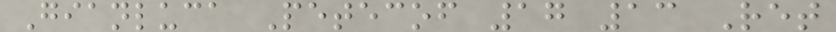Gianluca Petecof 17 13 Ret
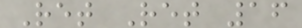Ret Ret 16
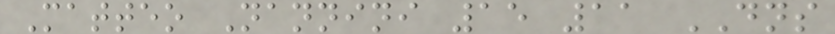Matteo Nannini 15 11 DNS
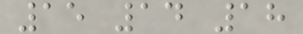15 14 18
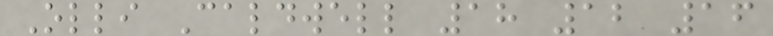Olli Caldwell 18 12 16
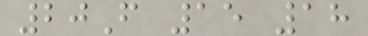20F 15 18
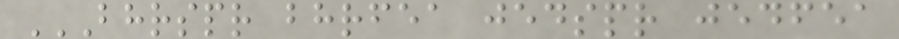BHRSPR BHRFEA JEDSPR JEDFEA
